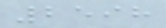2598
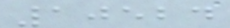10524
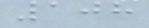108
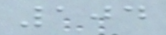104
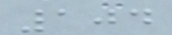104
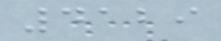4129
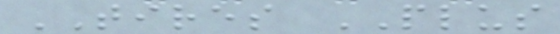TIRES PLUS
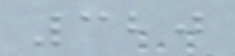320
